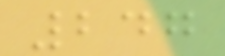247
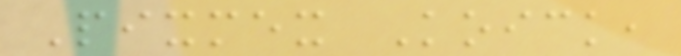Pixmex Koick,
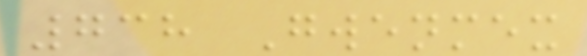738 Gwenmex
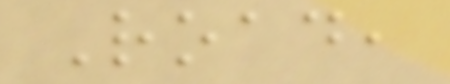Road,
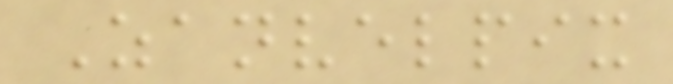Zanvelpix
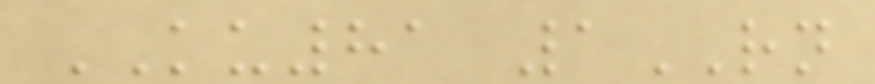KU81 1RN
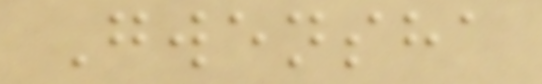Gwensha
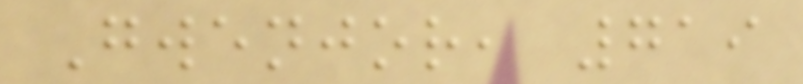Gwenjor, 719
